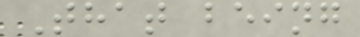That being
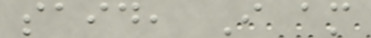said, I am
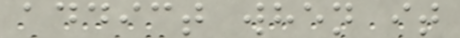addict when it
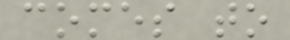comes to
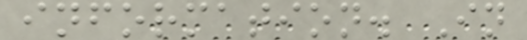information. In
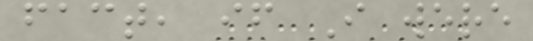fact, if I were
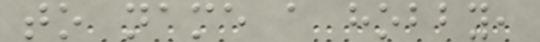to name a hobby,
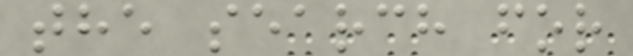the search for
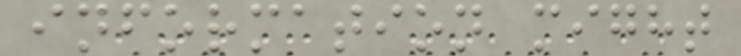information might
